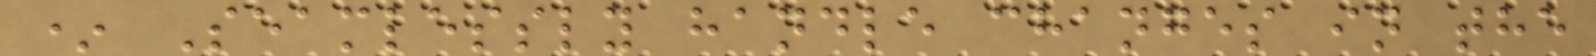* Seamlessly handle changes in the
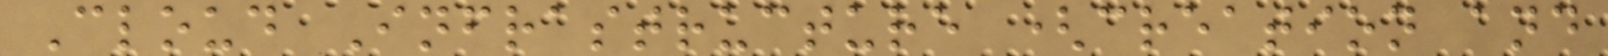Cloud Infrastructure (creation and
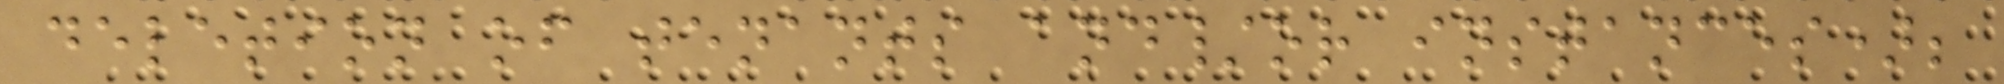deletion of tenants and/or instances);
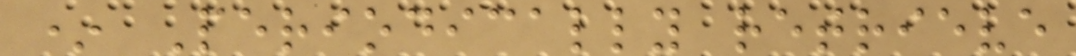* Periodically retrieve
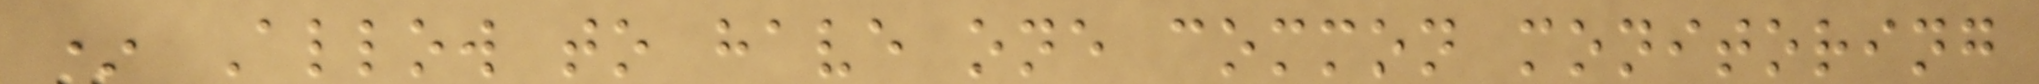* Allow to have one common monitoring
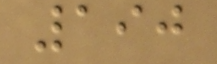190
